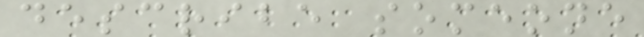describe someone
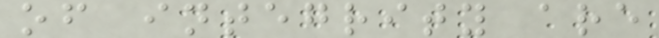of integrity are
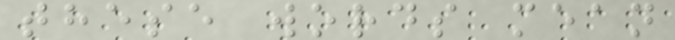these words mean
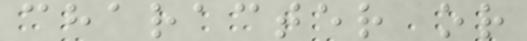character or
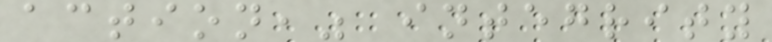action," integrity
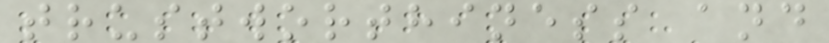trustworthiness and
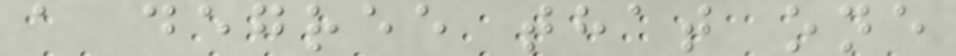a degree that one
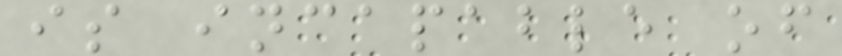is incapable of
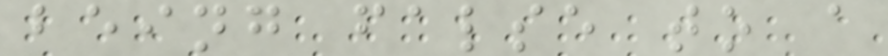being false to a
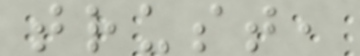trust,
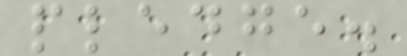pledge.
